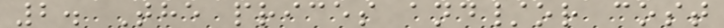2. The prices and/or cost
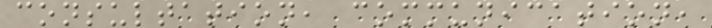consultation, communication,
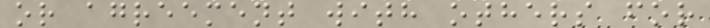or agreement with others for
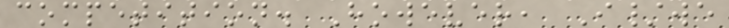competition. However, I/we
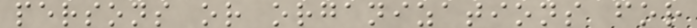persons or organizations for
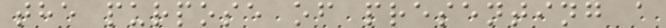the purpose of presenting a
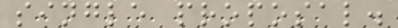single proposal.
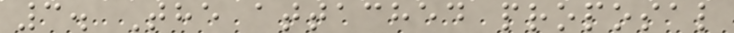3. The attached proposal
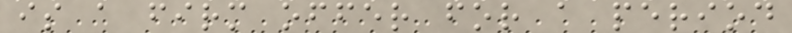is a firm offer for a period
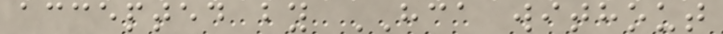accepted by HCA without
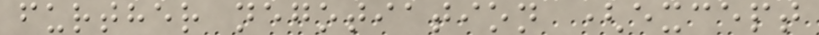further negotiation (except
